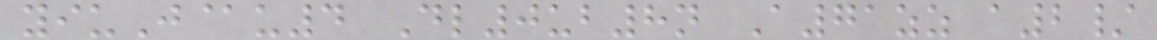yiuJ@u4 Dl0ub8n A71zz a2/
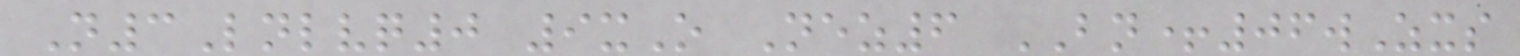N3Lnlvq0 9xO Nez6 BN+06wZxs
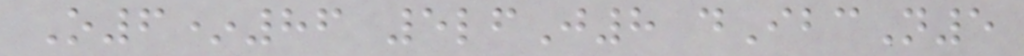O6*86 5lfJ8 dIbcN5
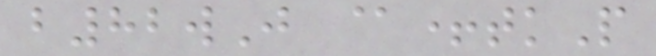b82wJ @+tkP
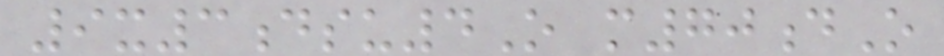9x3dsu4O m70dO
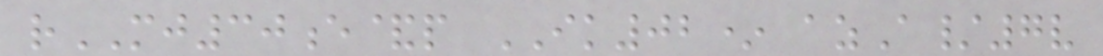rMJ30e&p IK02* azA/7v
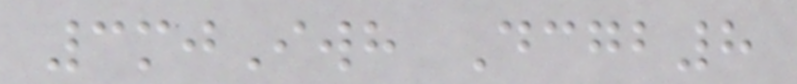3mjIwh Dcgb8
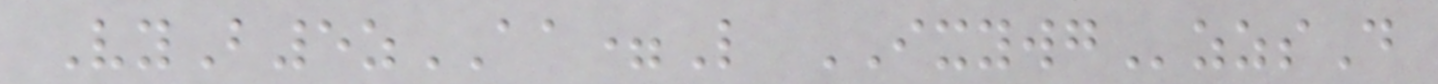VyB5zAA=L IXYWGzzsD
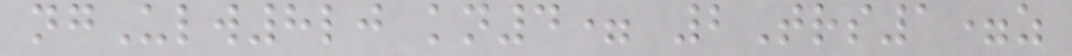ngUlw8lj kn4= 2Trs1=z
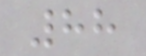88
